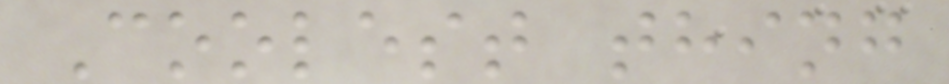Coolest thing
